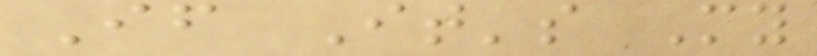If It's My
